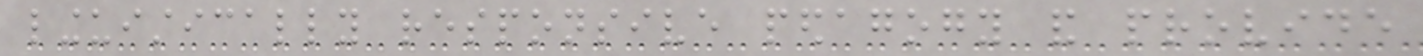linguistically responsive pedagogy and provide
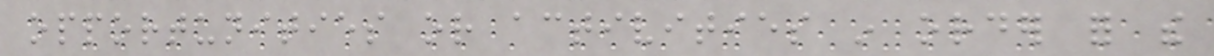opportunities or activities in order for the
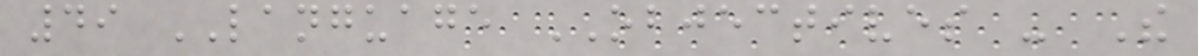49 LANGUAGE OBJECTIVES - The
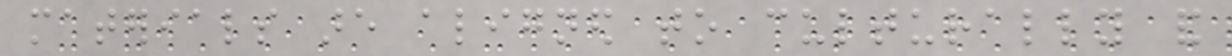materials are aligned to culturally and
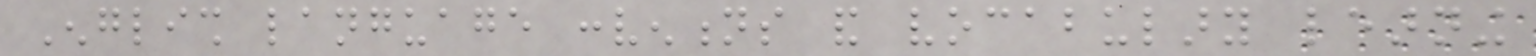English language conventions and vocabulary learning
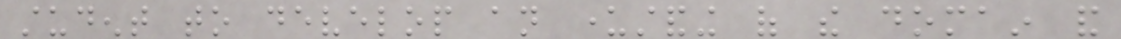student to develop an understanding of the domain and
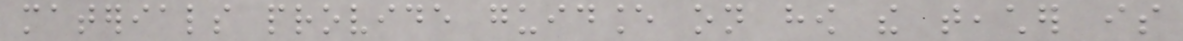materials provide guidance on how the teacher is
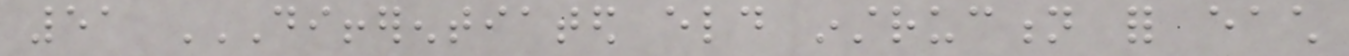51 DIFFERENTIATED ELD INSTRUCTION FOR EACH
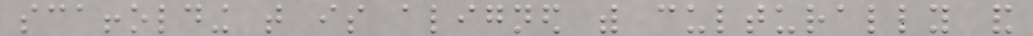scaffolding that is aligned with culturally and
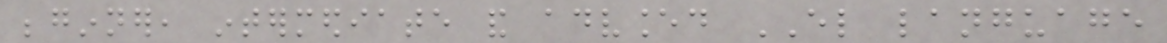beginner, intermediate and advanced EL language
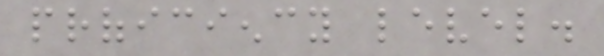proficiency level.
